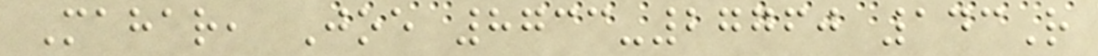Mahar, Joe 8733-27760 143R
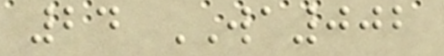24 WA002
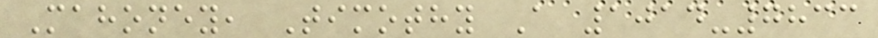Mahoney, Timothy A 1014-7833
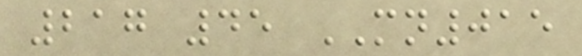217 45 MN015
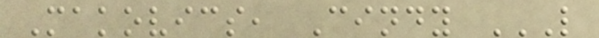Makovics, Cindy L
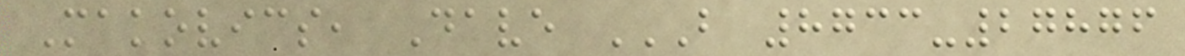Makovics, Dave B 8733-27876
